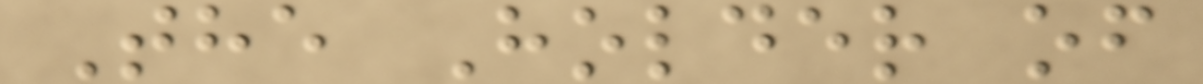The Holder of
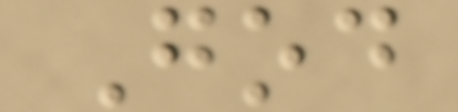God
